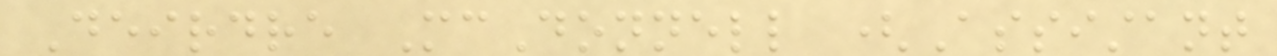Deirdre McDonnell (Assistant
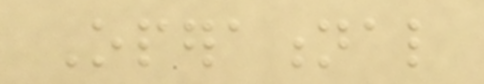Operational
